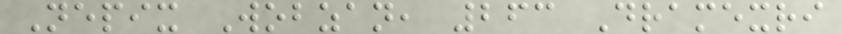Nepix Wobzan, 263 Dramexri
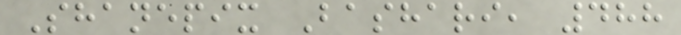Shanepix Bashari, 488
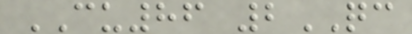CU86 2QC
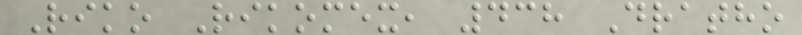Riko Rikomex, 438 Dratho
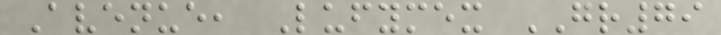Avenue, Lufymex GR79
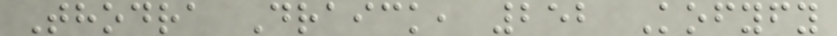Thodra Draick, 252 Kofyfy
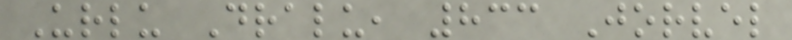Urlu Dralu, 833 Jorvel
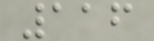116
